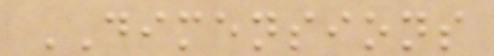DIMENSIONS
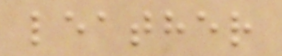leather
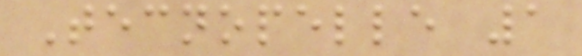Tecnopelle 1
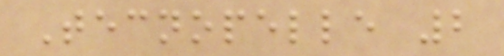Tecnopelle 2
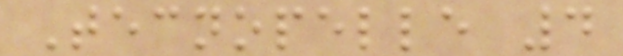Tecnopelle 4
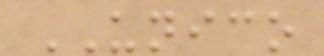UNICO
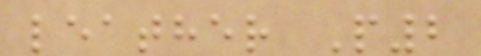leather P2
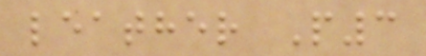leather P3
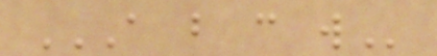A B C W
